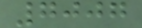7007
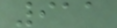911
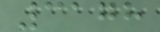3178
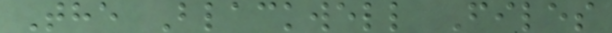The Blackwell Files
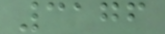3176
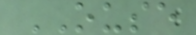OUSE
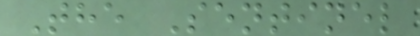The Sentinel
